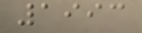1993
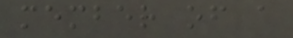member of a
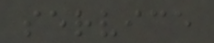service
